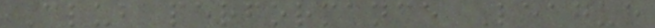Club performance League
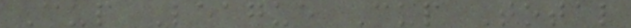Cup League Cup Total
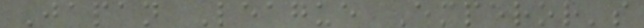Japan League Emperor's
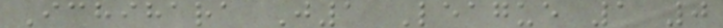Ichihara J1 League 1 0
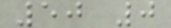50 0
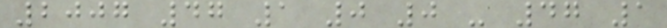2007 47 1 0 0 - 47 1
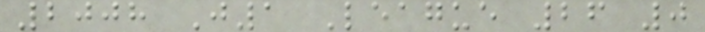2008 J1 League 26 0
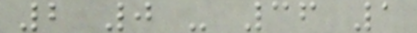2 0 - 36 1
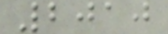2010
